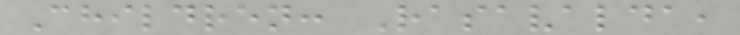Children: Rasavalda,
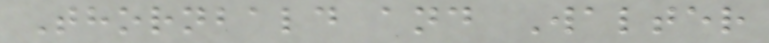Thornbald and Walter
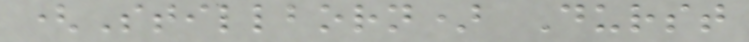(Stillborn) Durst
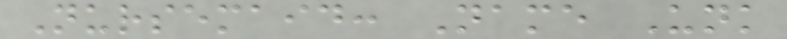Nursemaid: Name Unk
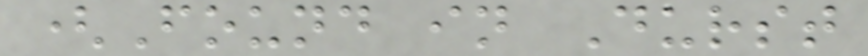(Found in Durst
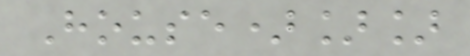House)]]
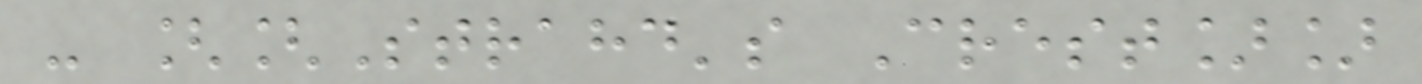- [[Strahd's Crest]]
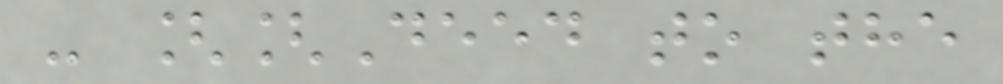- [[Deed to the
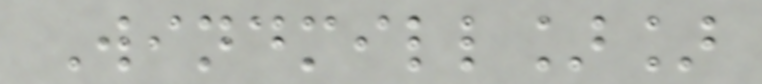Windmill]]
